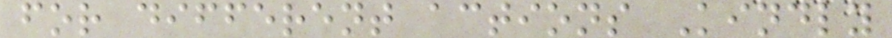for different actions Kindly
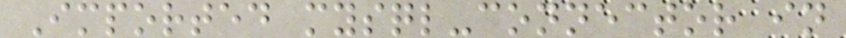Imported mysql-connector in
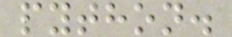python.
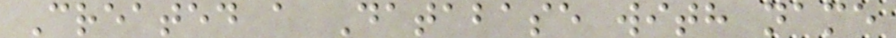Created a Database with name
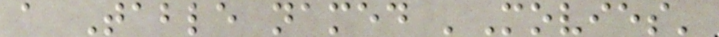a Table named 'Movies'
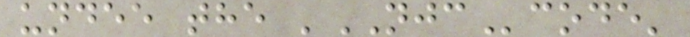undee the 'NJCcode'
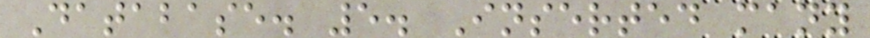Database. 5. Inserted many
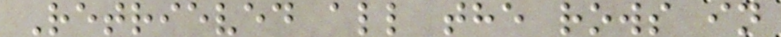Retrieved all the rows in
